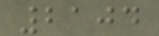2104
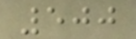500
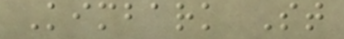Kimbark St
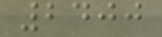2400
